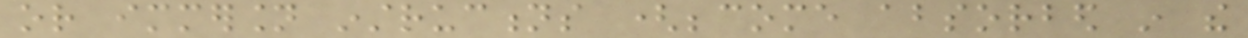or immersion instructions (become absorbed in the
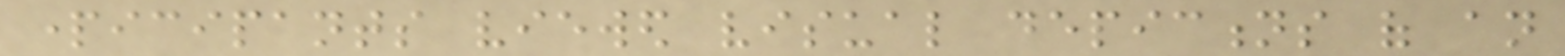participants viewed visual depictions of an
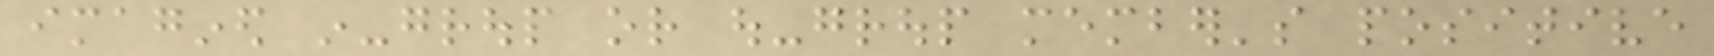imagined in-group or out-group member's positive
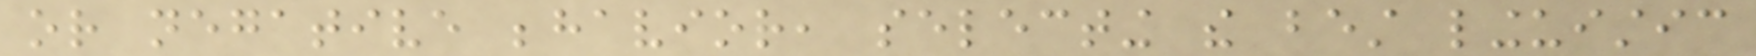or negative behavior, selecting the best linguistic
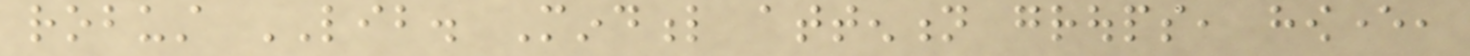robust LIB. Mindful attention groups, however,
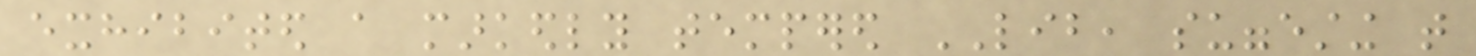exhibited a markedly tempered LIB, suggesting that
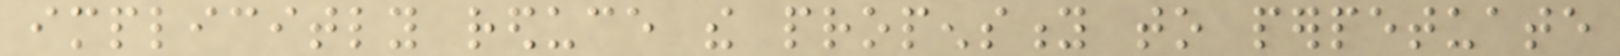implicitly reduce the propensity to perpetuate
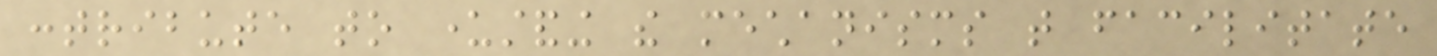contribute to understanding the mechanisms that facilitate
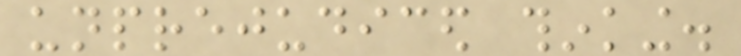unprejudiced thinking.
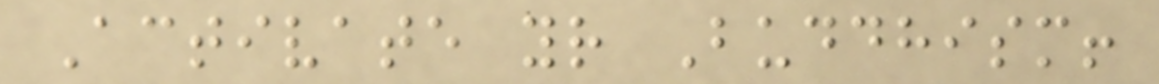Activate your Buddhism!
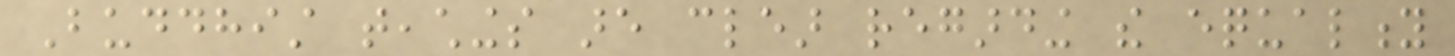Buddhist teachings are clear regarding the equality
